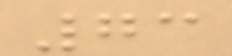73
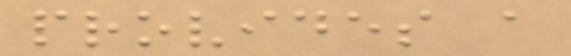provides a
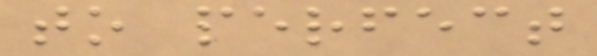to perfect
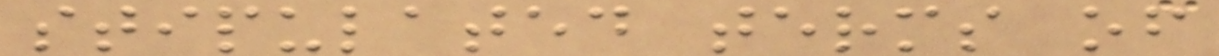stipulated terms of
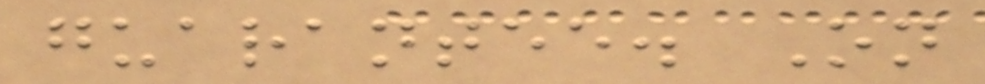guarantee. On
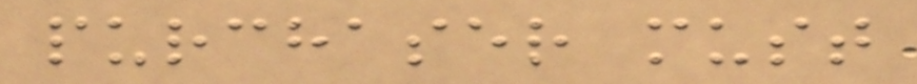purchaser must
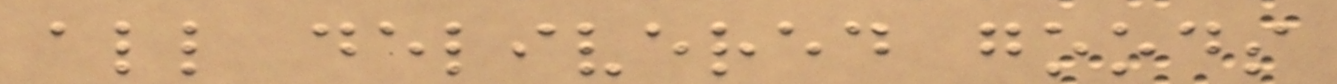all delivered goods
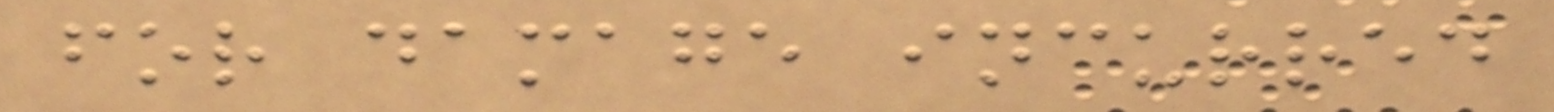for damage incurred
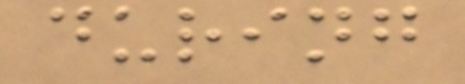during
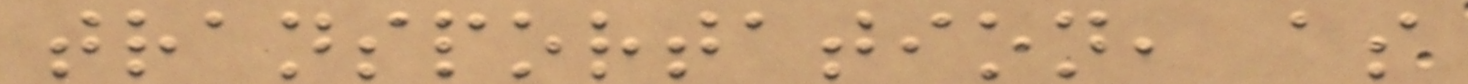transportation, as
